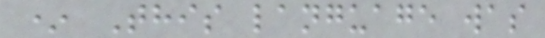* This language was
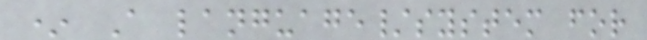* A language/system for
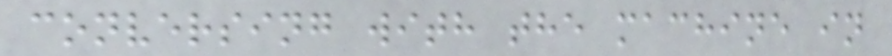conversing with the machine in
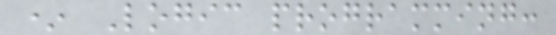* Logic programming:
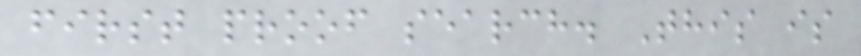first proof search. This is
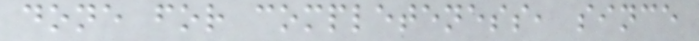done for completeness, since
